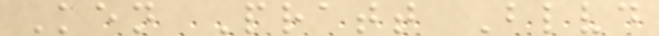Ken Pratt Blvd
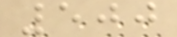500
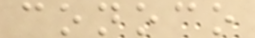conoco
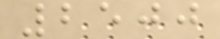2500
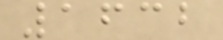1632
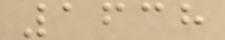1638
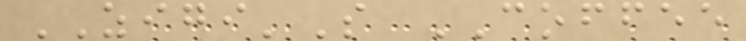ZIGI'S COFFEE
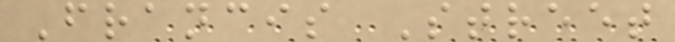Francis Street
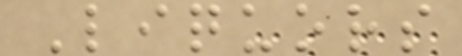Liquors
